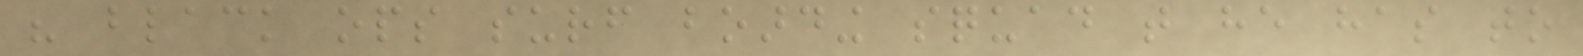his black ops surf boarding squad that he has to
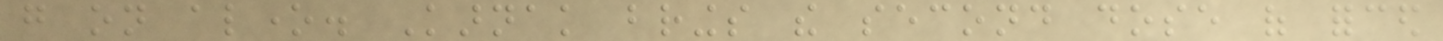go on alone. Karnak brings the second dose of forced
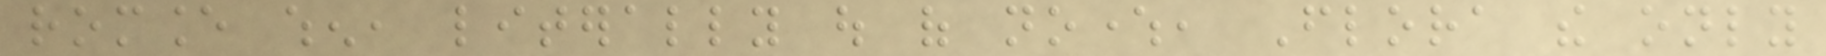romance when, literally out of nowhere, Flora the only
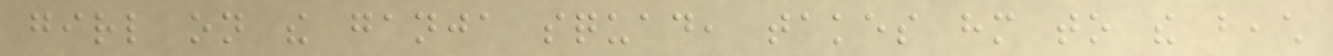girl on the ganja squad, takes him to the beach
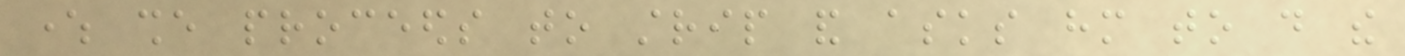where she proceeds to strip and asks him to do the
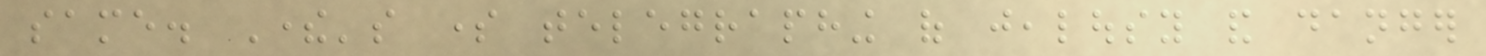same. There's some telegraphing of jealousy and danger
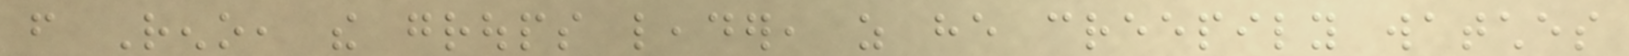from Reno, the groups leader, as he creepily watches
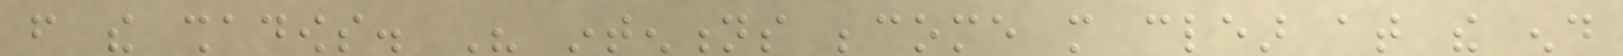from the shadows. His intentions become more clear at the end
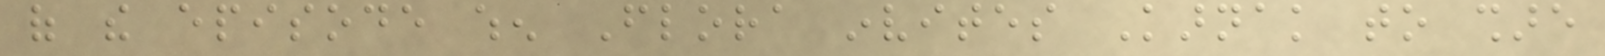of the episode when Flora invites Karnak to share
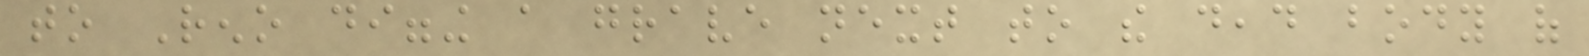to Reno digging a grave next to the dead body of
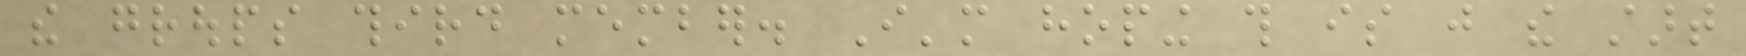the groups third member. I'm hoping this is just the start
